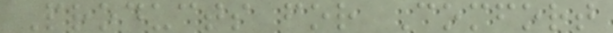Products for Comfort
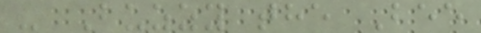- Buzzy the Bee
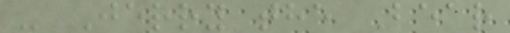- Jerry the Bear
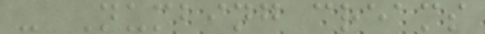- Numbing creams
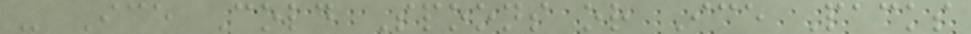- Ice Cold Spoons or Ice Packs
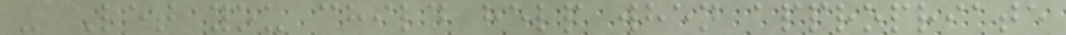- Let you child help when appropriate
